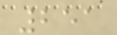251
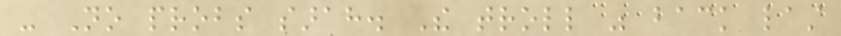- No probs sarah. The troll was back last
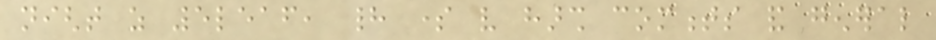night as 5leaf, had some very harsh comments and general
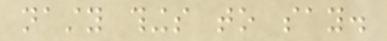nasty things to say.
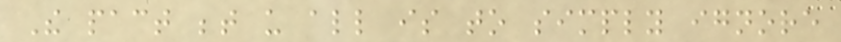The pact between us all is to simply ignore
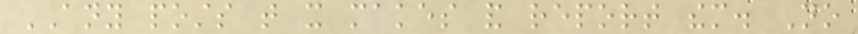ANY posts that it makes and report them. No
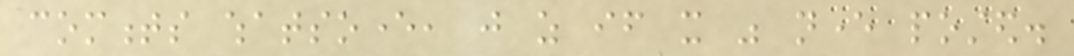comments whatsoever, just as if it was never posted.
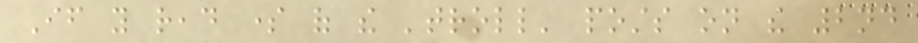If you read some of the 'troll' posts on the 2nd
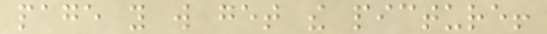page you will get the picture!
